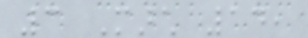3 March 14,
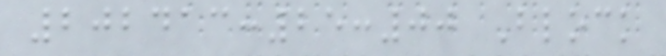202413:25:00 Block
